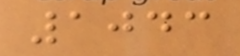1043
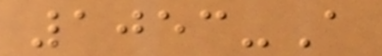1053-A
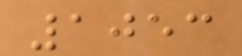1053
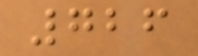726
